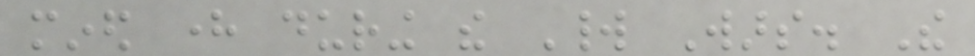mined here during the World Wars. The
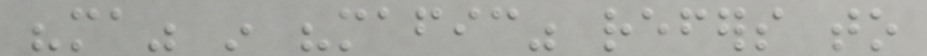"ma" in "mafic" refers to
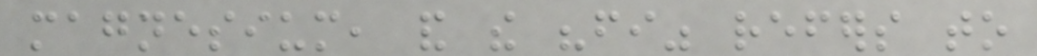magnesium, and the "fi" refers to
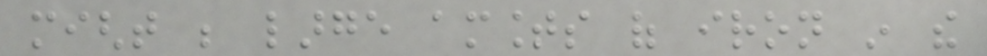might be large amounts of iron in the
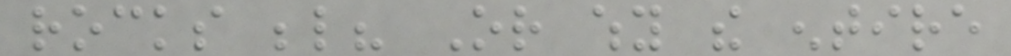rocks below? Or why the entire
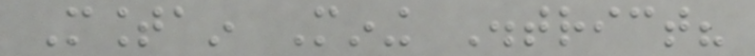Mountain Mining District?
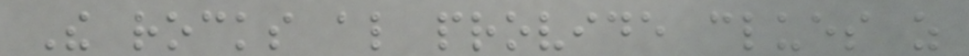The rocks also provide clues as
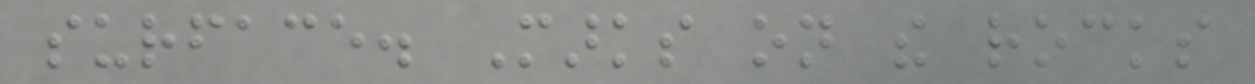surface. Marks on the rocks
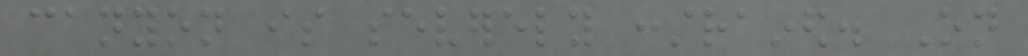canyon is severely constrained. On
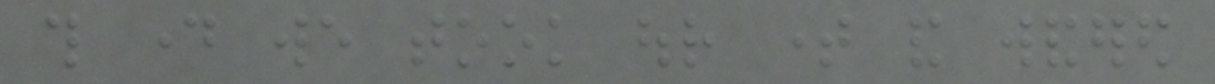this day we took our time and wandered
